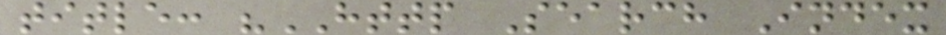title: "HTTP Search Index
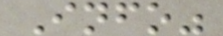Info"
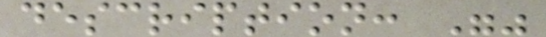description: ""
